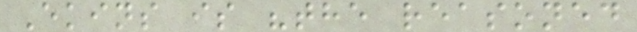Ekins is "the reasoned
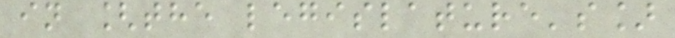in [the legislature's]
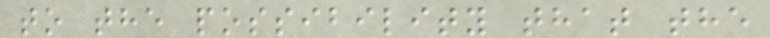to the possibility that the
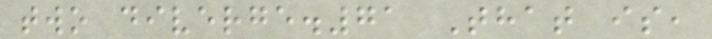two diverge.71 That is,
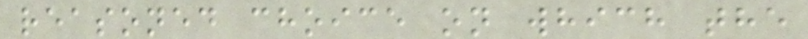reasoned choice on which the
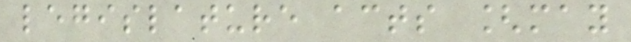legislature acts [may
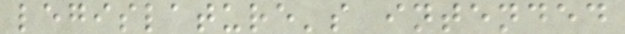legislature's intended
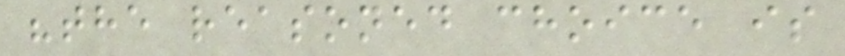"the reasoned choice is
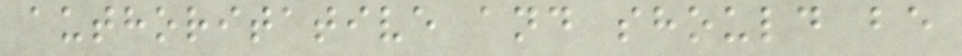authoritative and should be
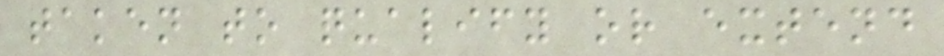taken to qualify or extend
